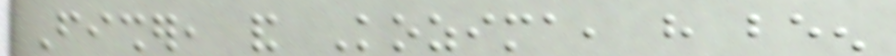Fisher, and Kozima, have been
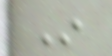In
